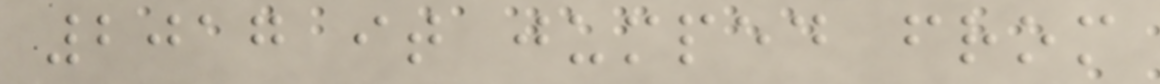2017 it jumped from
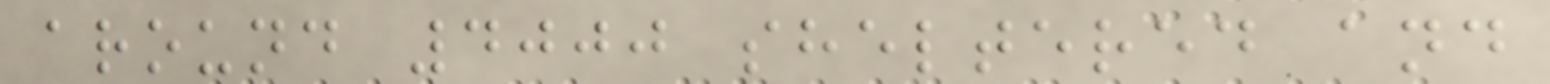around 4000 sheltered and
